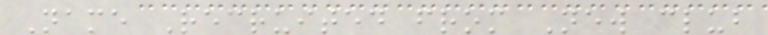Name Recruited from New club
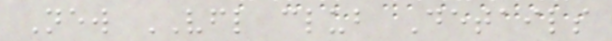New VFL club Details
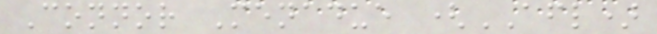Connor Menadue (AFL)
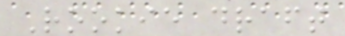Rookie draft
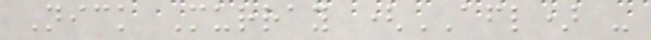Nick Murray (AFL) -
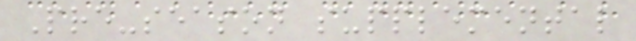Pre-season supplemental
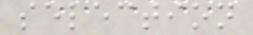selection
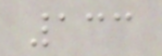133
